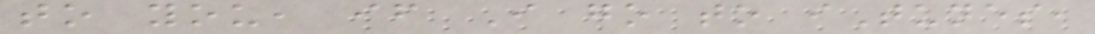to you, if I go to iTunes,
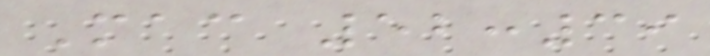Mac 52:39
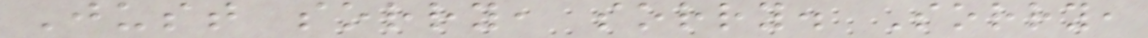Just sorry, sorry. Sorry,
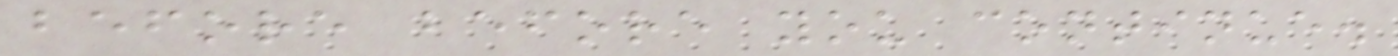before before you continue.
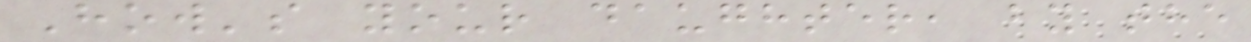How's your daughter, by the
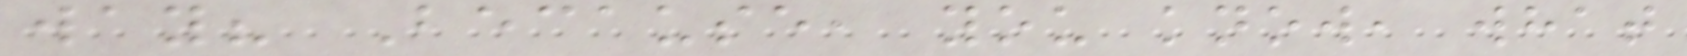way? Because, you know, what
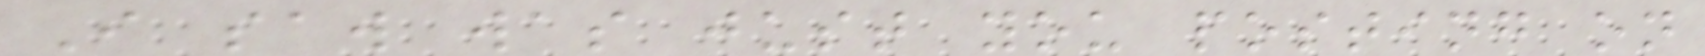I saw was just you posting on
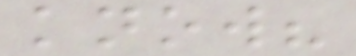know?
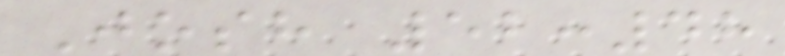Josh 52:48
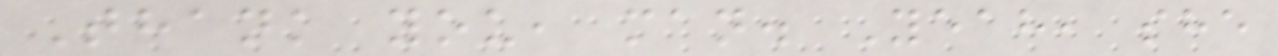Thank you, man. Yeah, she
